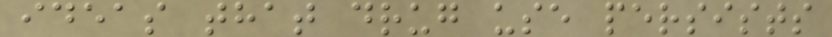ideas that drug use persists
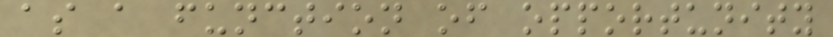as a function of opportunity
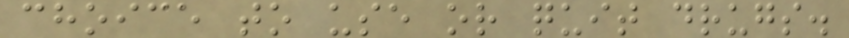choice to use or quit drugs.
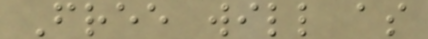Free will as
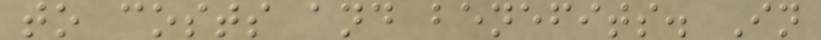to costs and benefits. In
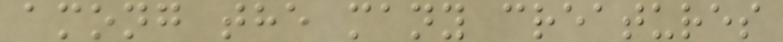among the many creatures
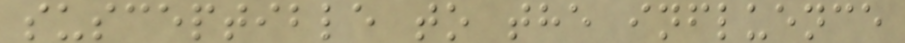susceptible to the influence
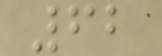62
